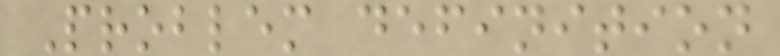Problem definition
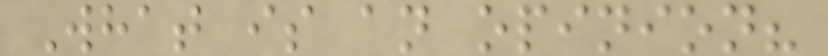What is an opinion?
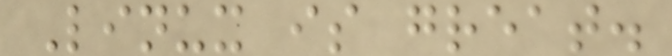Linux is great.
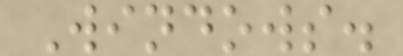Windows.
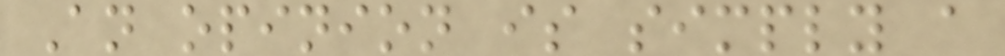An opinion is simply a
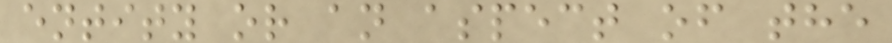entity or an aspect of the
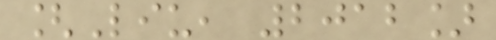[Liu, 2012]
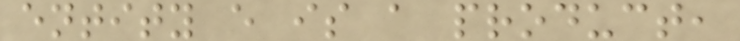entity e is a product,
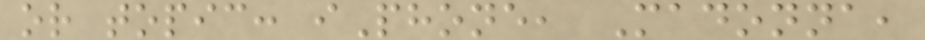or topic: iPhone, Madonna,
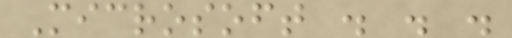Microsoft . . .
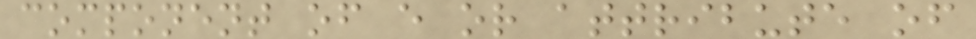component of e or attribute of
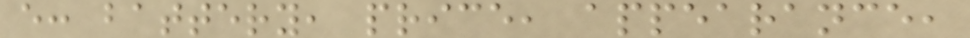e: battery, price, appearance,
